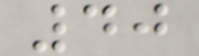40
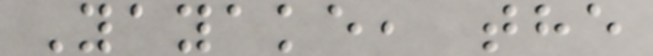Yayake, the
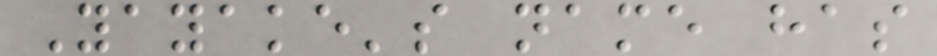Yayake's name has
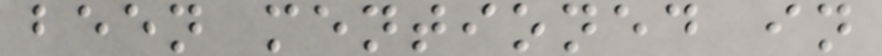been mentioned in
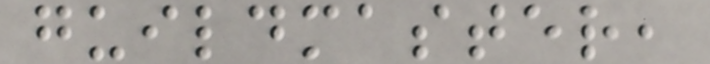guildmaster,
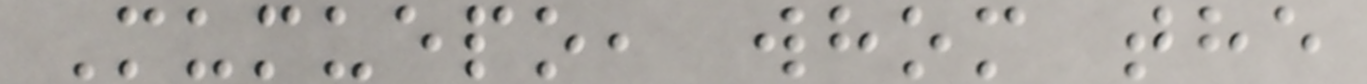Mumuepo, whom the
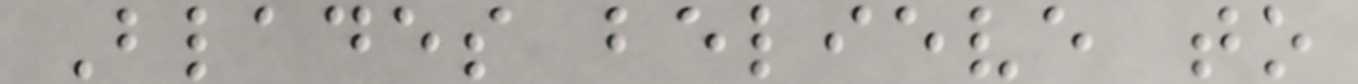Blades believe to
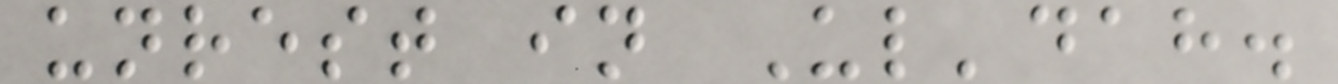unrest in Ul'dah.
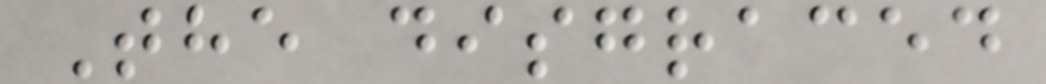The disgraced
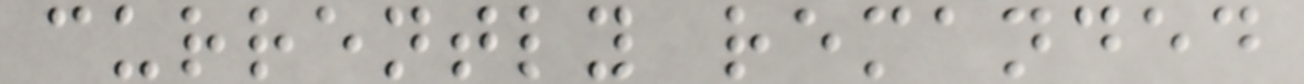currently remanded
